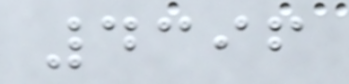4396
